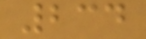234
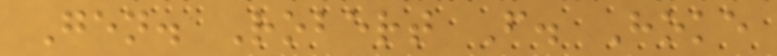Gen. Robert F. Hoke
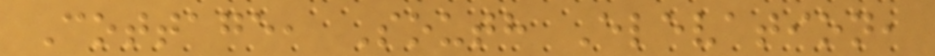Cottage, South Elevation,
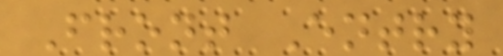Front Entry
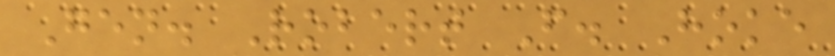Gen. Robert F. Hoke
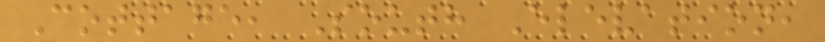Cottage, South Elevation,
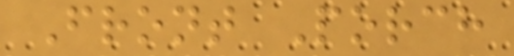Front Porch
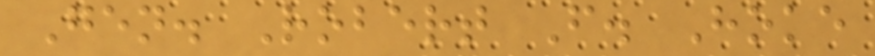Gen. Robert F. Hoke
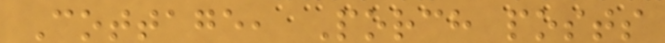Cottage, Porch posts
